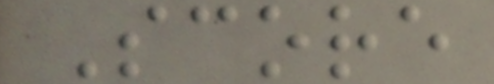Score
